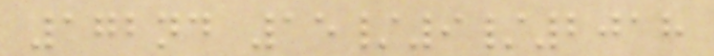172nd 15/9/2018
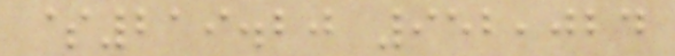$219.20 952,024
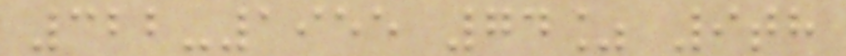322-1955 74% 9th
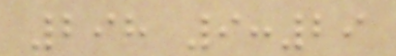298 9:29
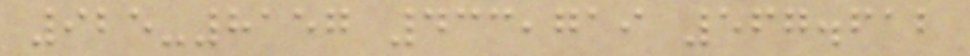925-8157 433,719 567.612
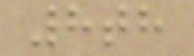8th
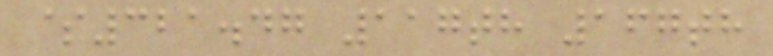$321.47 117th 167th
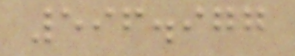596.977
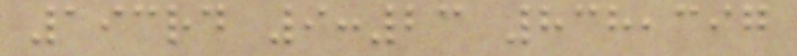193rd 9:23 838,397
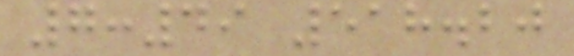7:49 518.20
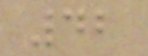42
